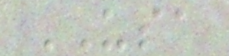USA
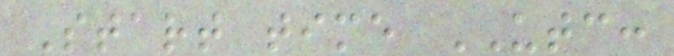Start time UTC:
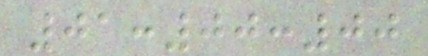01:00:00
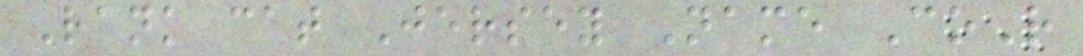Rank cat Jersey Name CoR
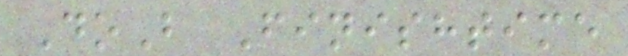DoB Finishtime
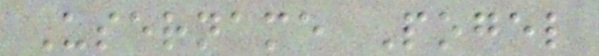Username Pogel
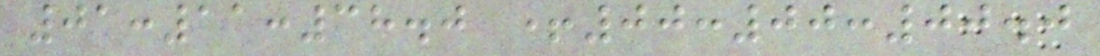01:11:38.0 +00:00:00.0
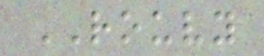ROUVY
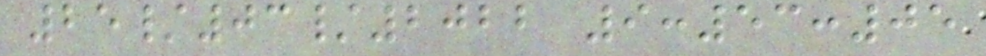25/03/2022 9:53:05
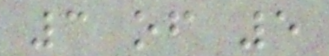3 of 5
